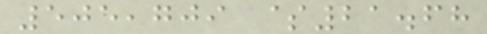505,709 $21.68
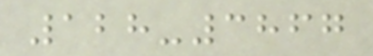128-3867
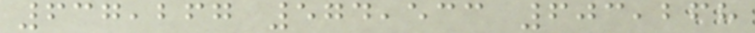637,267 574,533 603,268
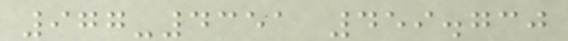977-4351 459.730
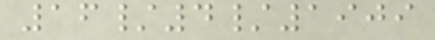16/4/1909
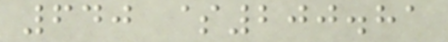640 $200.81
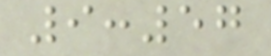9:57
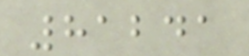81241
